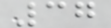37
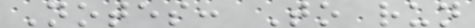Notes: To run
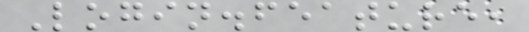Login.feature,
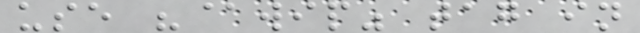use "@wip" tag in
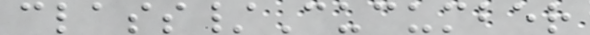class/Cucumber
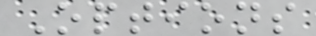Options
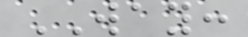WAY:
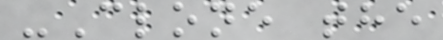-Clone the
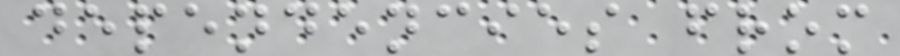dependencies from
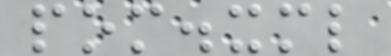pom.xml
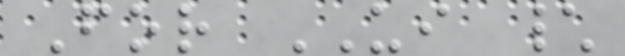For UI \
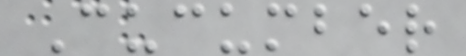Cucumber
